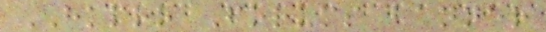HKPRO Forums banner
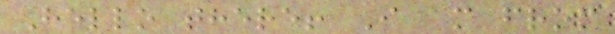Hello there! I am from
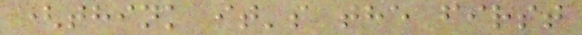(think it's the first
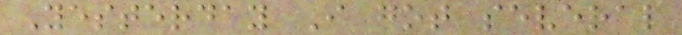Yesterday I got several
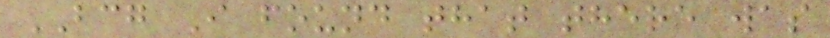BCG I found that there was
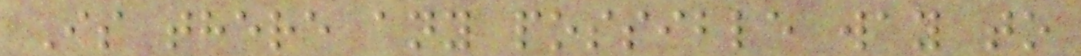Is there any possible way to
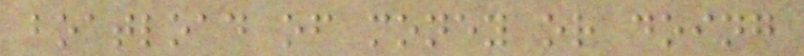boatload of money or doing
